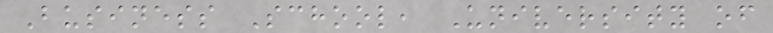Business School, University of
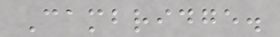Cambridge.
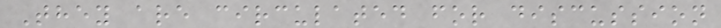They are circulated for discussion
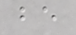be
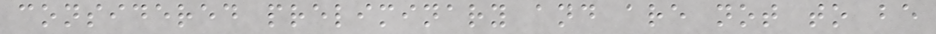considered preliminary and are not to be
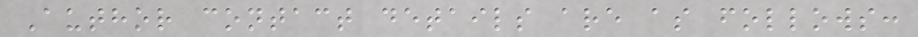Author contact details are as follows:
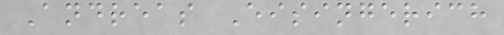Andreas Eisingerich
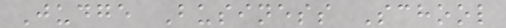Judge Business School
